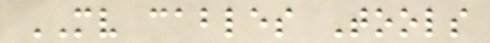MV cables Tools
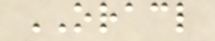ORACL
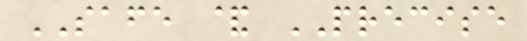SAFE & PRECISE
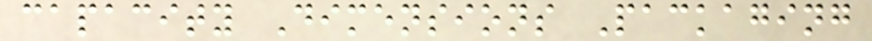capacity Dimensions Packaging
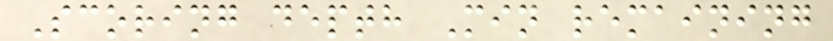Scoring depth Min remaining
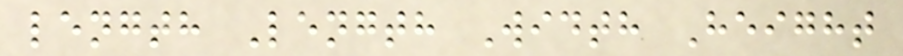length Length Width Height
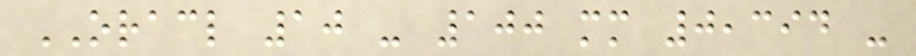ORACL 10 - 100 mm 0,394 -
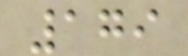179
